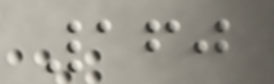160
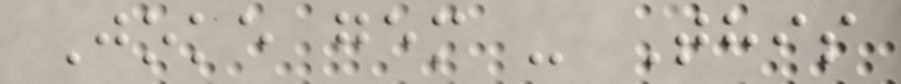Joke gem - This
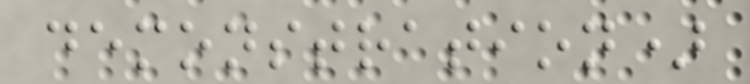demonstration)
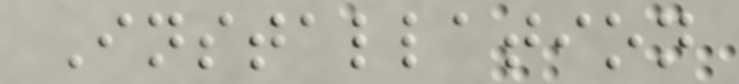Installation
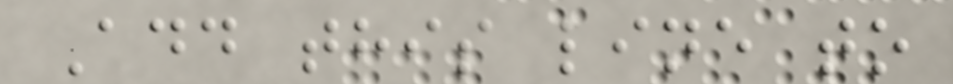Add this line to
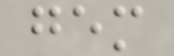gem
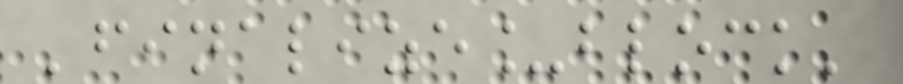'finalize_block'
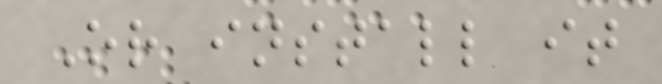Or install it
